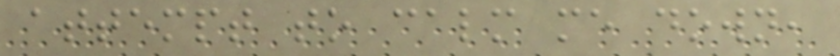attempt to calm me down,
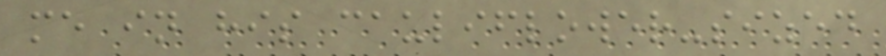me in his cauliflower-sized
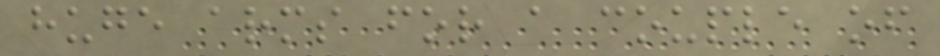huge arms for a couple of
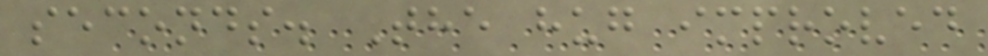seconds. The hug improved
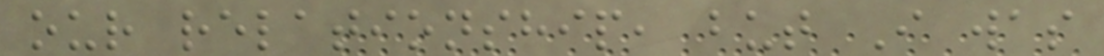our relationship, but I was
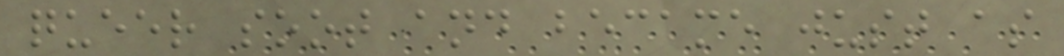queer soot and became just as
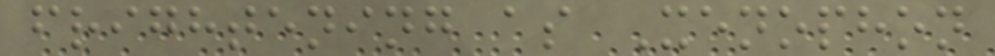frightening as Xenophon
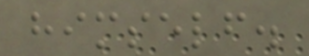himself.
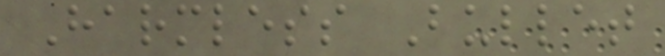Harmless Bullet
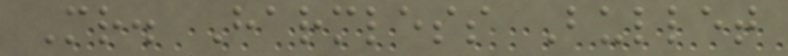Mr. Harmless Bullet
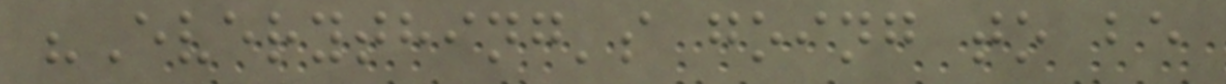"Everything's going to be
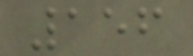156
